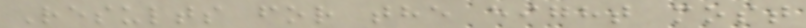Results for the eight most
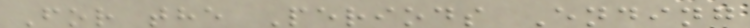For the Periods Ending
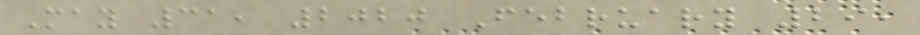May 31, 2020 February 29,
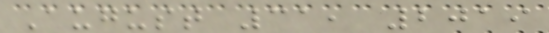August 31, 2019
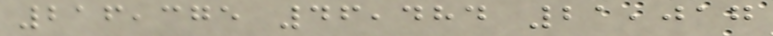216,375 46,484 21,017
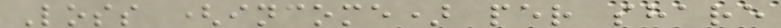Loss (income) per share
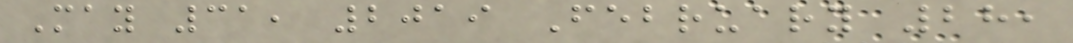May 31, 2019 February 28,
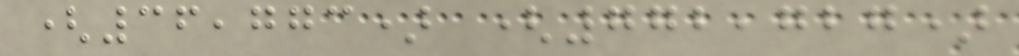(36,773) (772,727)
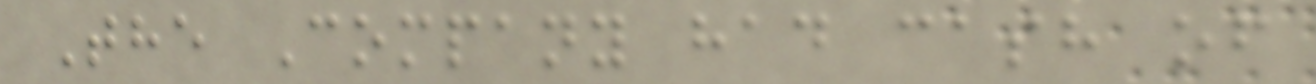The Company had cash of
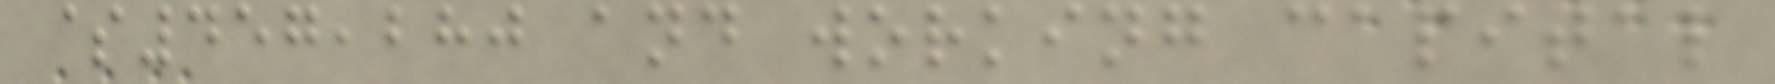$457,280 and working capital
